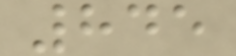845
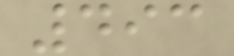493
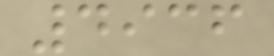4936
